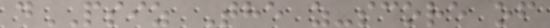dPSIZ The z-score of
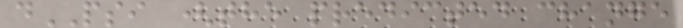dPSI (the predicted change
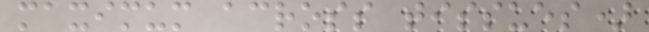maximum across tissues)
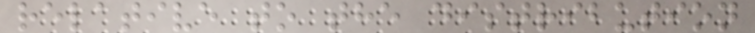relative to the distribution
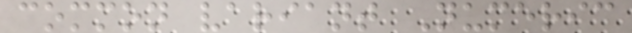common variant Numeric
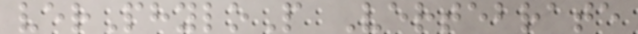verPhyloP Vertebrate
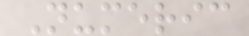Numeric
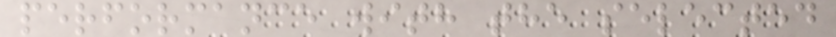performance with the selected
